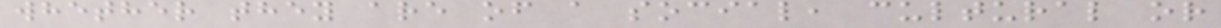whether they are of a social, cultural or
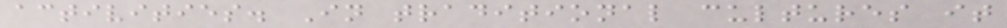activities. In traditional cultures it
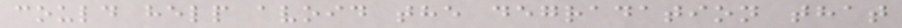could help avoid the degradation that
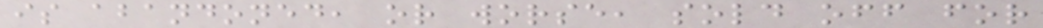is abandoned, or worse, sold off for
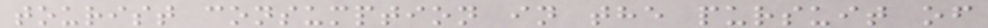tourist consumption in the pursuit of
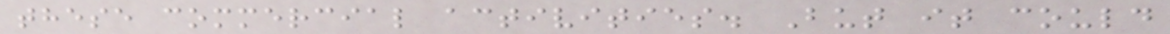these commercial activities. But it could
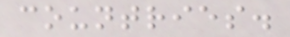countries.
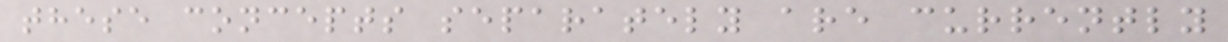these concepts separately are currently
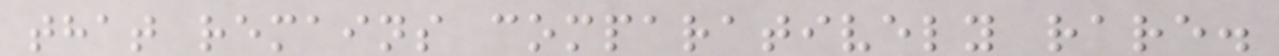that remains comparatively rare.
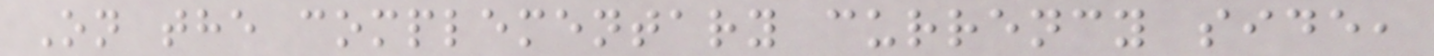On the complementary currency side,
